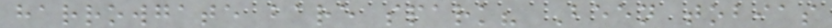harrowgate bare spark? Been tobias
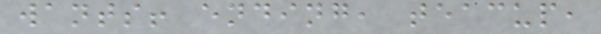wants! ending, teacup,
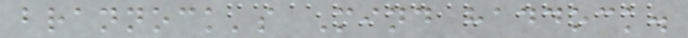brannock's Mind haddock.
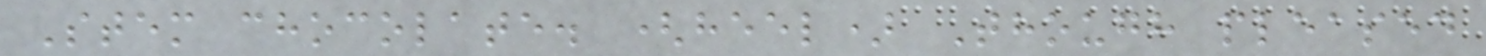Stem chocolate. (heel) Though pleased
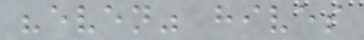"even" hives
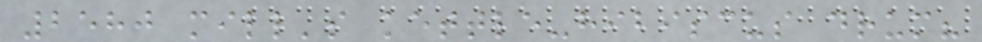2580 mill's kettle-hibiscus drum?
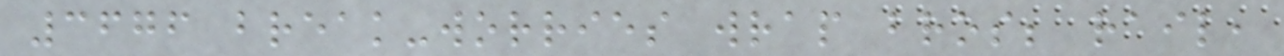3676 break-worries wrap bros; rail,
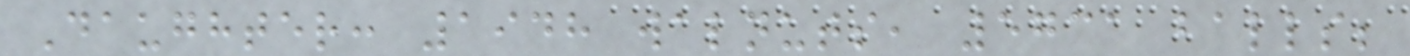Daughter: 1948 walnuts, 5731 balls;
